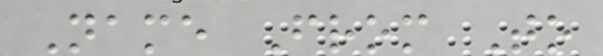Name From To
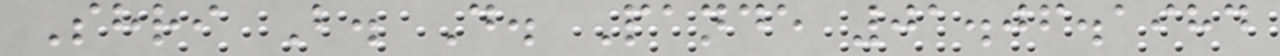Shri B. D. Pande 01.06.1984
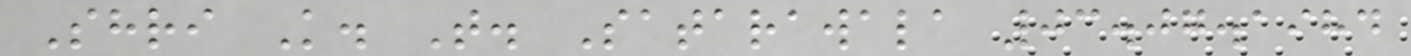Shri K. T. Satarawala 03.07.1984
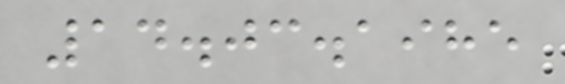14.03.1985
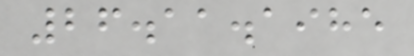26.11.1985
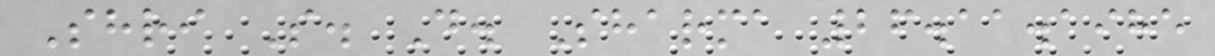Shri S. D. Sharma 26.11.1985
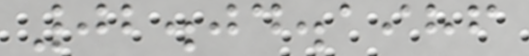02.04.1986
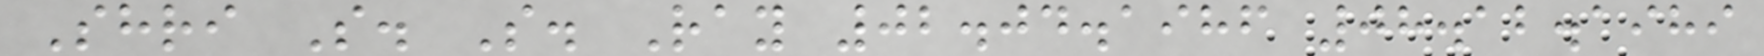Shri S. S. Ray 02.04.1986 08.12.1989
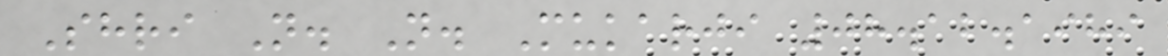Shri N. N. Mukarji 08.12.1989
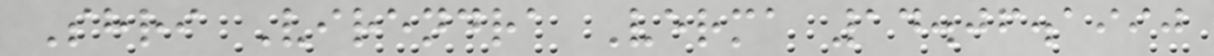Shri Virendra Verma 14.06.1990
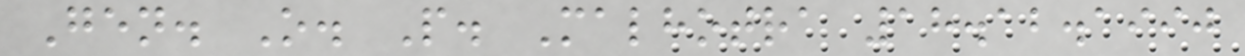Gen. O. P. Malhotra 18.12.1990
